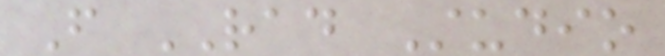From RAD Studio
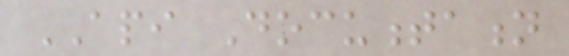API Documentation
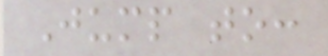Jump to:
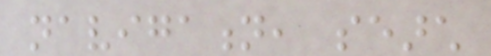navigation, search
